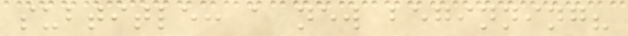subtitle: a new beginning?
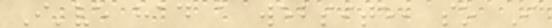I've had a website, so I
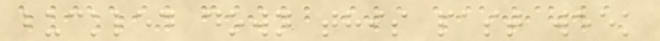buckled down this past week
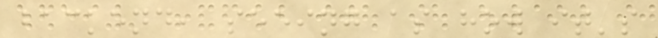backend, seeing as how it's
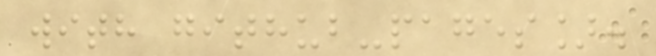with github-pages].
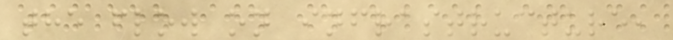the flow on infrastructure,
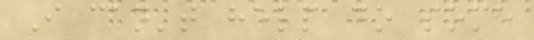I can't help do some
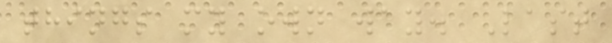things my own way. Last
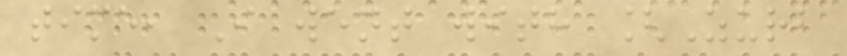time, I went with [Zurb
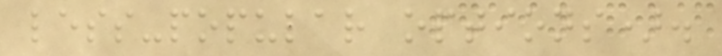less-popular options).
